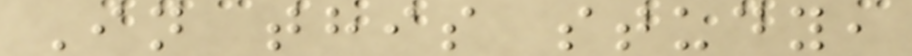In this study,
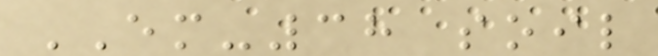EM-38 soil
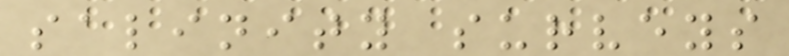salinity surveys
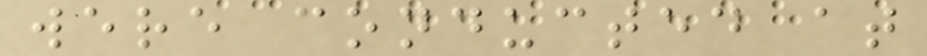were conducted at
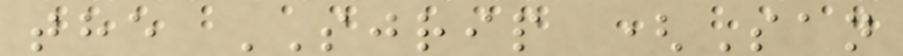the SJRIP (San
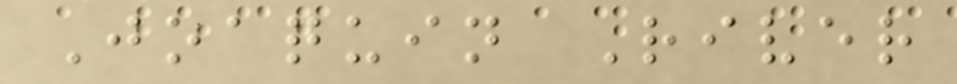Joaquin River
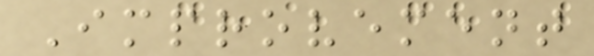Improvement
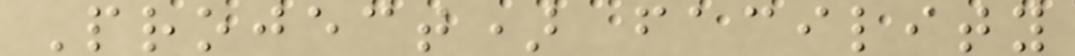Project) facility
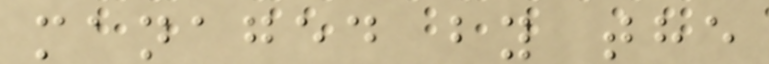managed by the
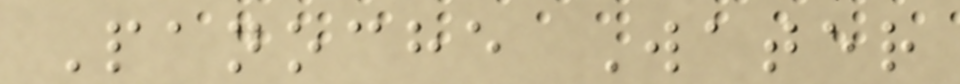Panoche Water
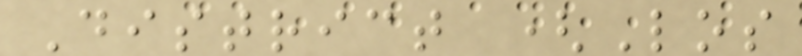District (Los
